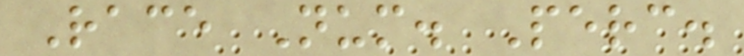Race Num. Perc.
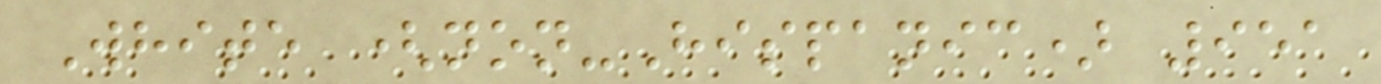White (non-Hispanic) 951
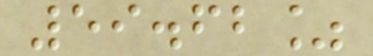59.62%
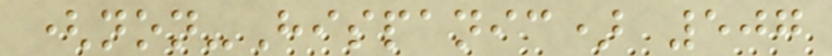(non-Hispanic) 507
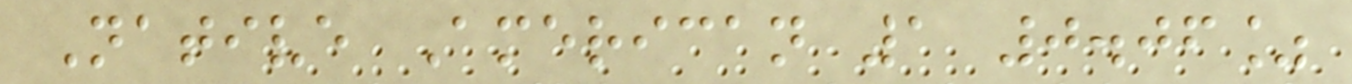Native American 1 0.06%
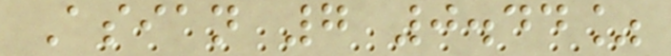Asian 7 0.44%
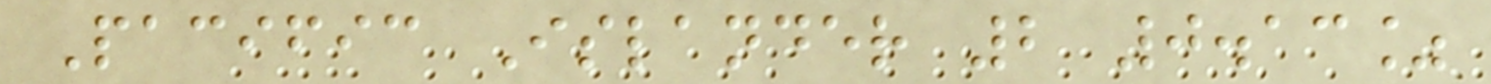Pacific Islander 2 0.13%
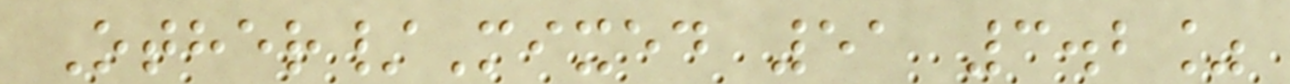Other/Mixed 51 3.2%
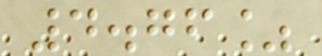4.76%
